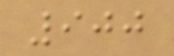900
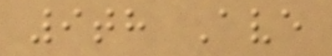9th Ave
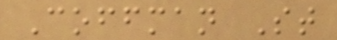Coffman St
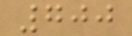700
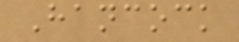Hancock
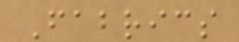Fabrics
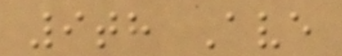9th Ave
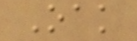Oak
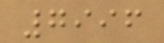7996
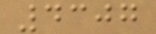4307
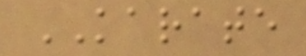KARATE
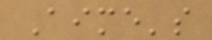Aime's
